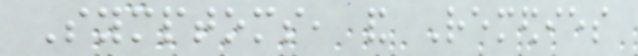Symptoms, and Remedies
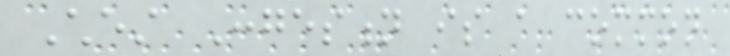Chest Congestion is a common
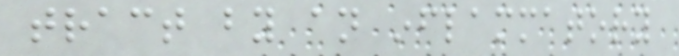tract by an inflammatory
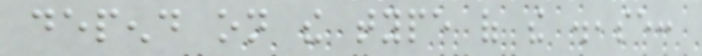depend on the type of the disease:
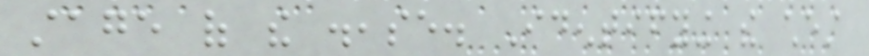stage of the disease. Identifying the chest
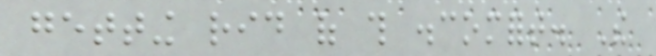getting rid of this discomfort. The
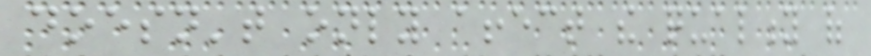doesn't only affect the quality of
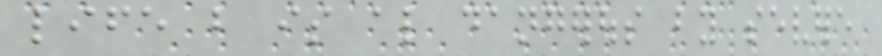life but is also dangerous by severe
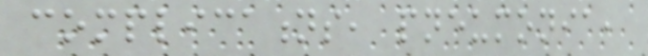complications, pneumonia,
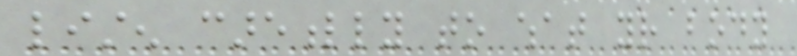listen carefully to what your body
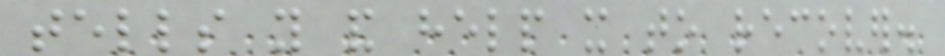tells you and help it to recover.
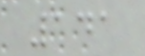141
